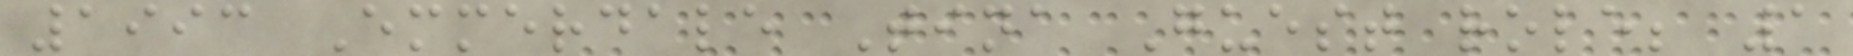1993 Emmerdale Tina Guest role; 1
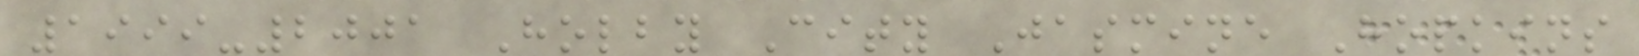1999-2001 Holby City Jasmine Hopkins
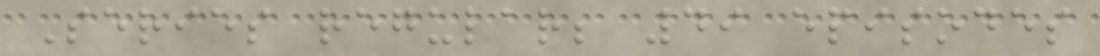Series regular; 49 episodes
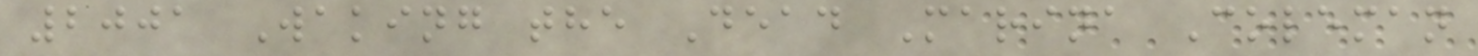2001 Waking the Dead Marina Coleman
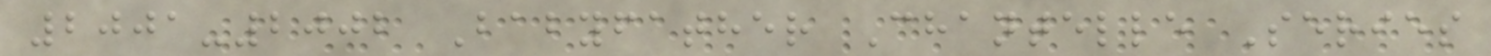2001-2002 Babyfather Chantelle Series
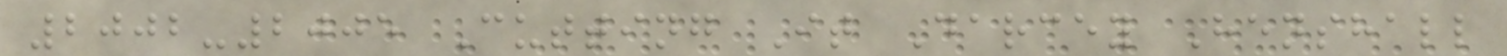2002-2005 Cutting It Darcey Henshall
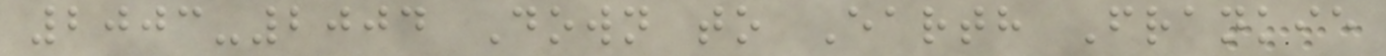2003-2004 Down to Earth Frankie
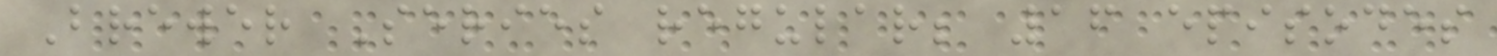Brewer Series regular; 16 episodes
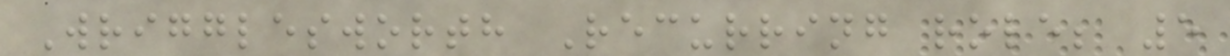Wrigglesworth Recurring role; 5
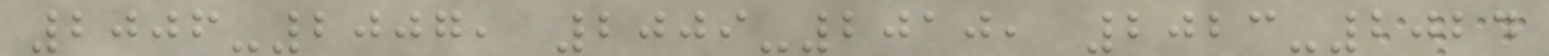2006-2007, 2009-2010, 2023-2024
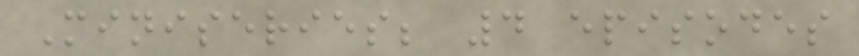Miniseries; 4 episodes
